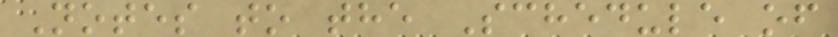Notes to the Schedule of
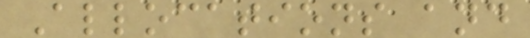Allocations and
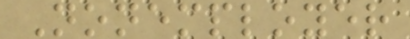Nonemployer
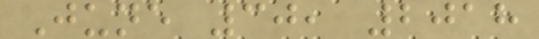June 30, 2018
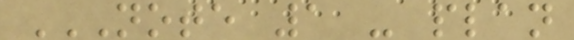NOTE 1 - PLAN
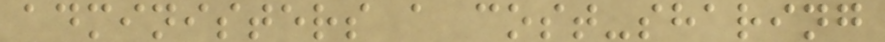administers a cost-sharing
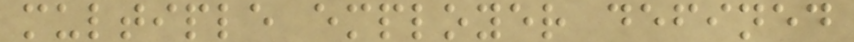multiple employer defined
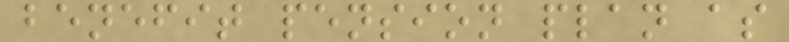benefit pension plan as
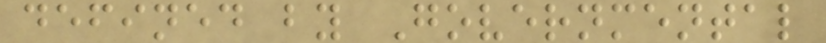defined by Governmental
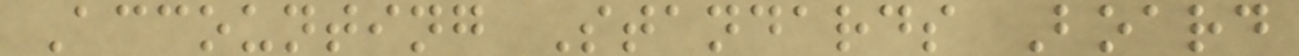Accounting Standards Board
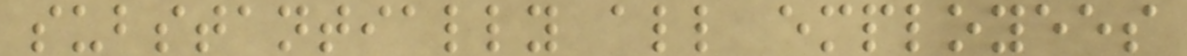substantially all employees
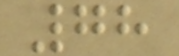78
